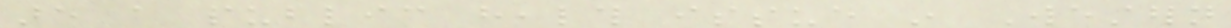are a public health issue in Western
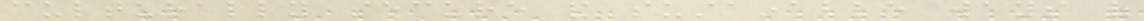culturally secure and sustainable ways of
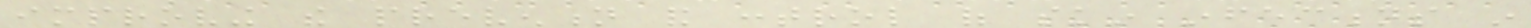improving the prevention and control of skin infections in
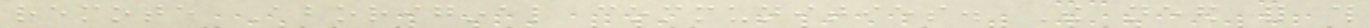remote Aboriginal communities. The need for this
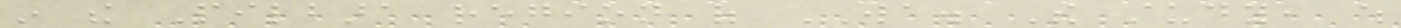in the Pilbara region of WA. The study, which
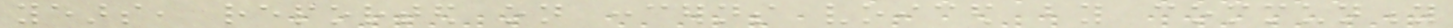years, reported on concerns voiced by community
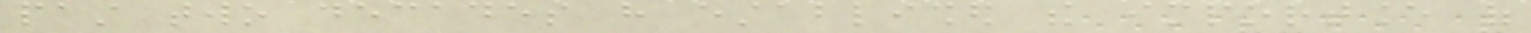past two decades have established the importance of
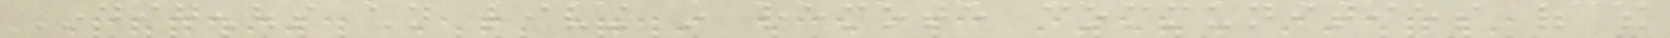Indigenous children living in remote communities of the
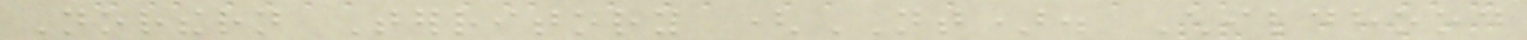Northern Territory (NT). Childhood
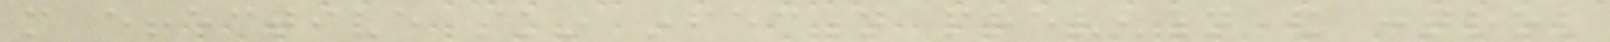more effective skin infection prevention and control
